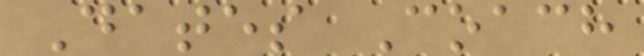Dates Coach
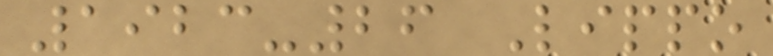1923-26 Lippo
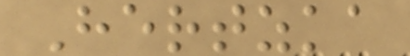Hertzka
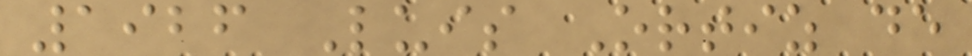1926 Luis Ortiz de
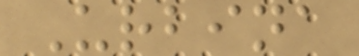Urbina
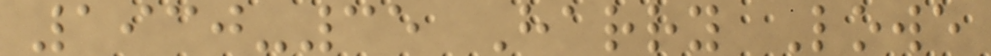1930-35 Harry Lowe
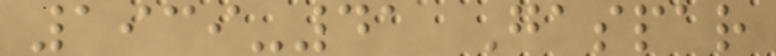1939-41 Gaspar
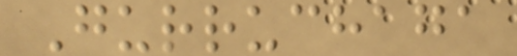Gurruchaga
